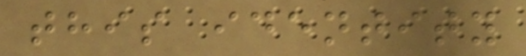this identity
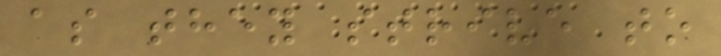as they strive to
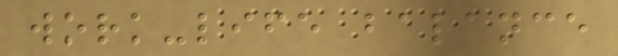work-life balance
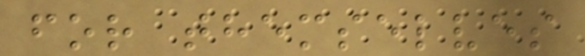for themselves
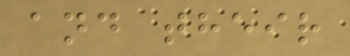and their
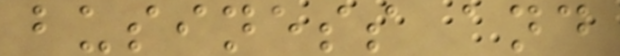business and
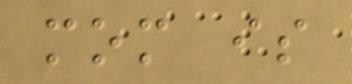mom is
